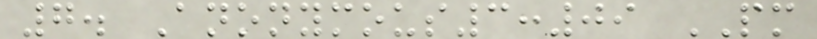7. Anonymous3:09 PM
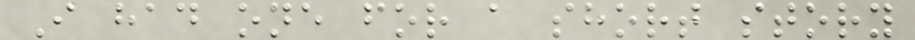I had one for a short story
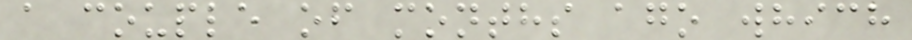a couple of months ago which
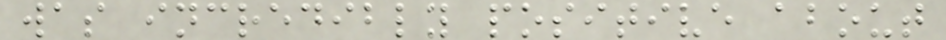was incredibly positive about
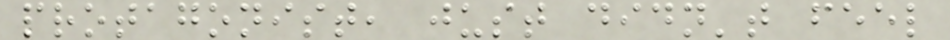protagonist, just didn't feel
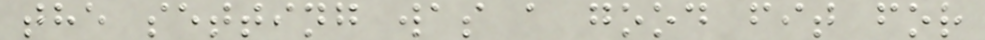the setting was a good fit for
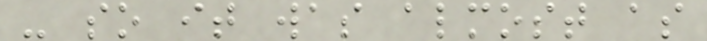- so it was almost as
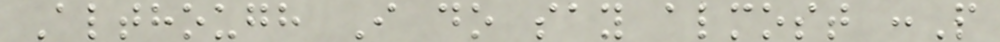Although I do say almost :P
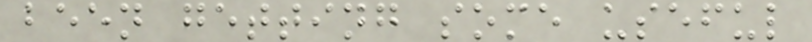been getting some useful
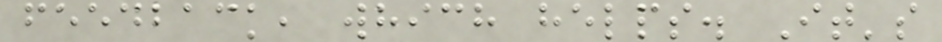feedback, which helps. It's
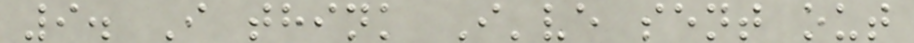9. I think I've sent out
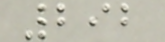292
